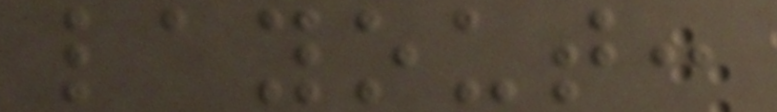layout:
